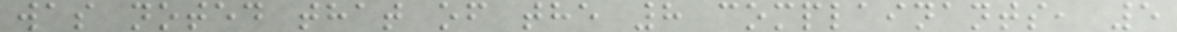was noted that of the 8 complainants, 5
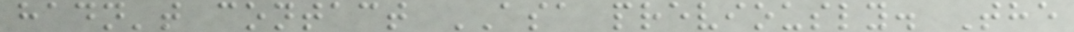hadn't contact ASA previously. The
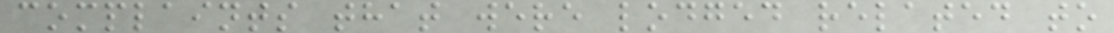complaints that were lodged related to
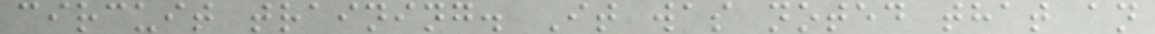circuit training. It was noted that an
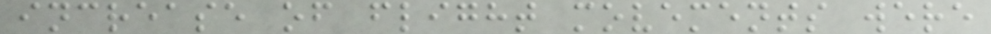increase of flight movements were
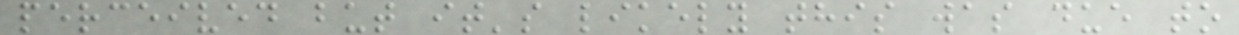perceived but it's likely this was due to
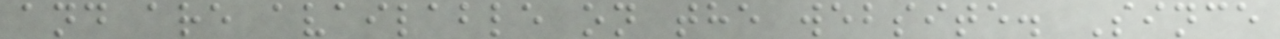and are available on the website. Since
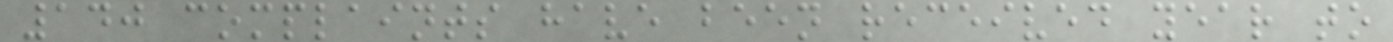140 complaints have been received year to
